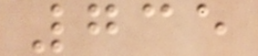735
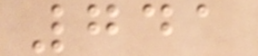741
